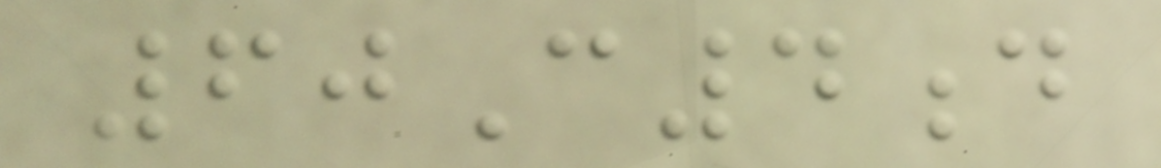60C4d
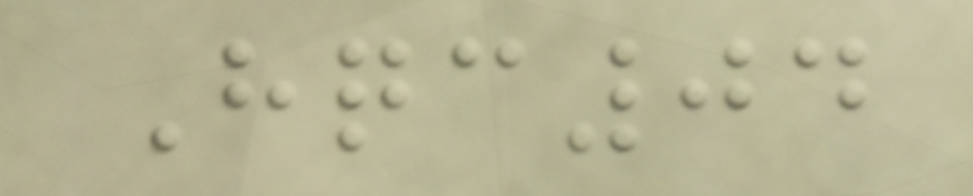Hqc04
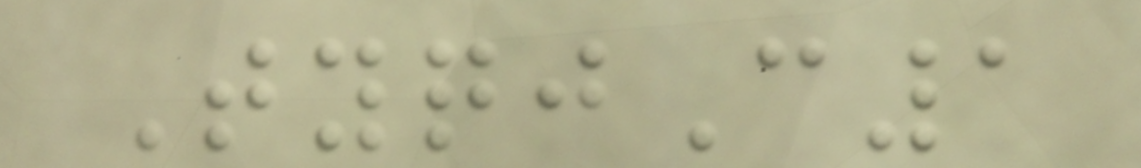TyqjC1
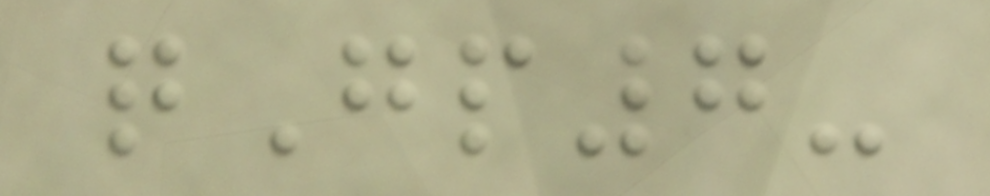qGp7-
